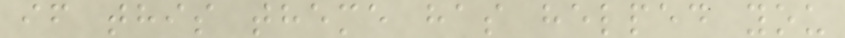if this theme has helped you
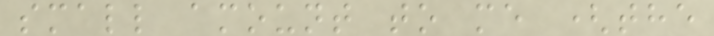small amount to me (the
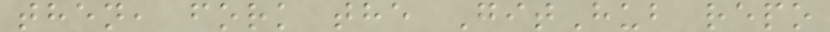then, fork the GitHub repo
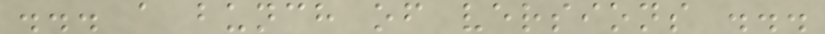... a bunch of versions ...
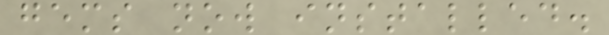gems now installed.
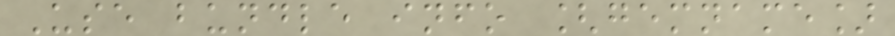Use bundle info [gemname]
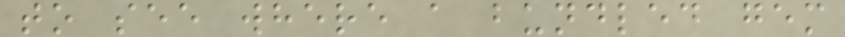to see where a bundled gem
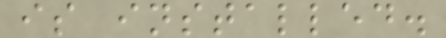is installed.
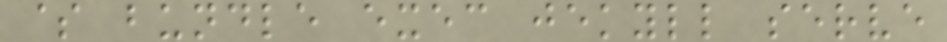$ bundle exec jekyll serve
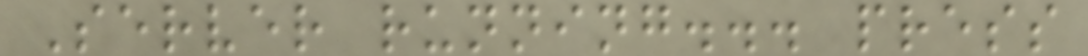Server running... press
